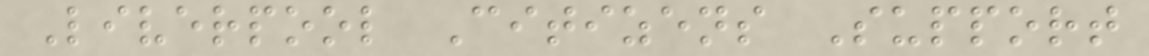Liverpool Citizens Support
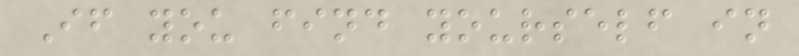If you find yourself in
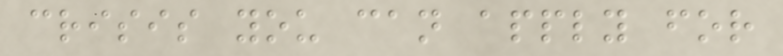crisis you can apply for
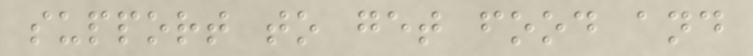support to get food and
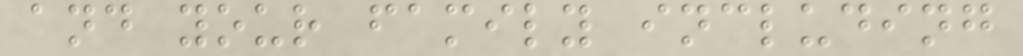and your family including
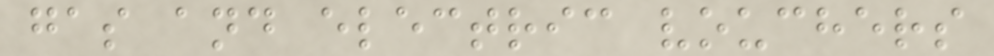gas and electric vouchers
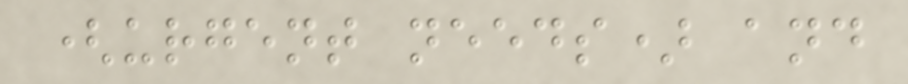(urgent needs) and
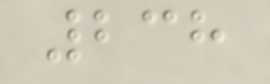238
